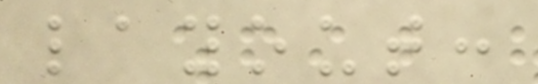layout:
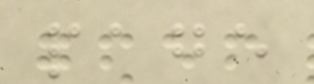page
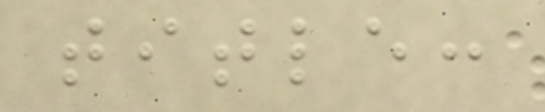title:
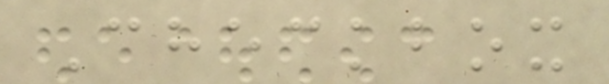Checkbox
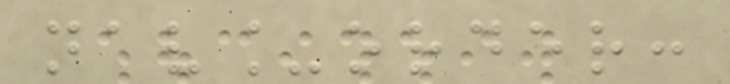nav_order:
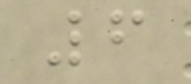6
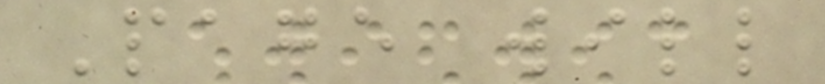Page will
